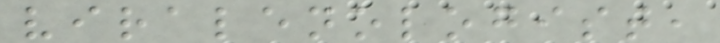viralenologist,
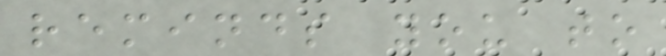reminds you to
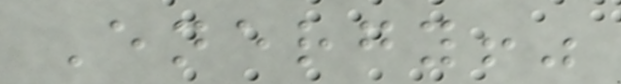Energy!"
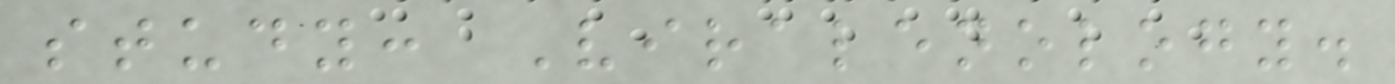study: Viralenology.
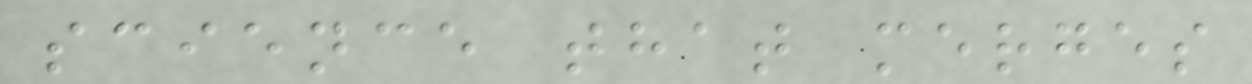science that merges
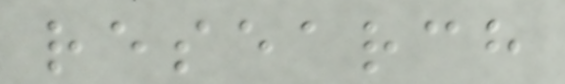research
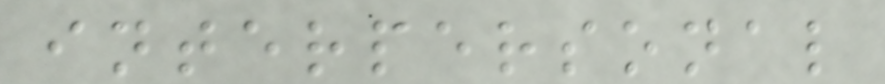interpersonal
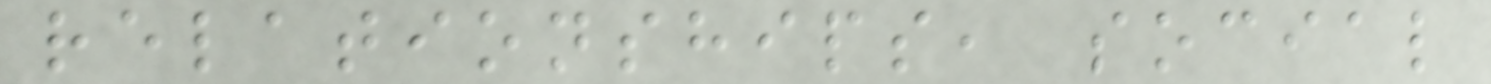relationships, social
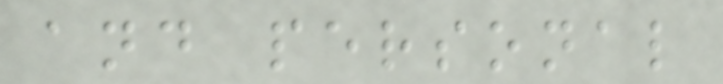and personal
